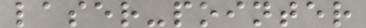laser-pointer
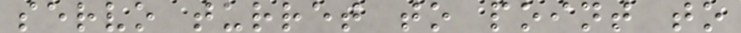servo turret to point to
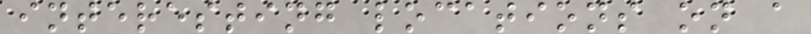interesting locations on a
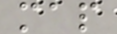map
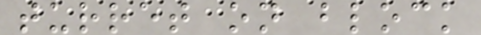turret on block
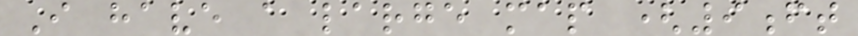I have a large map (9ft
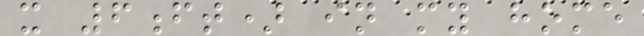x 6ft) in my home
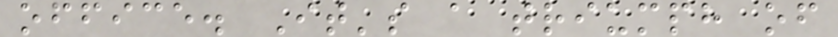office. It's a triumph of
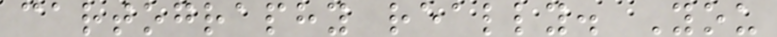cartography really. You
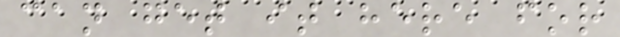can get it here for
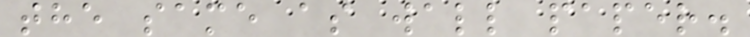the same as wall paper.
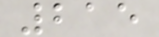215
